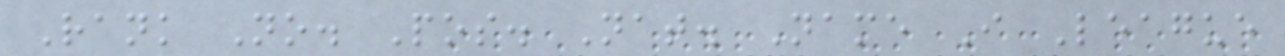Rank No. Pos. Nat. Name I League
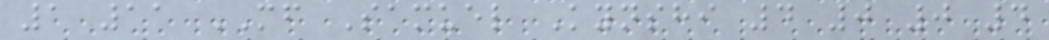1 11 MF Samuel Kynshi 4 0 0 4
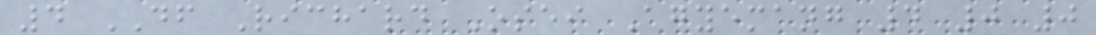4 DF Richard Osei Agyemang 4 0 0
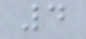4
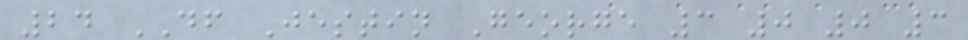24 DF Jestin George 3 0 0 3
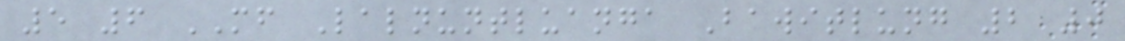5 6 MF Lalnuntluanga Bawitlung 2 0
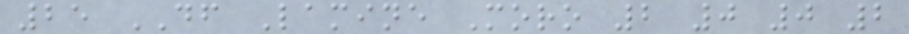25 DF Lamine Moro 2 0 0 2
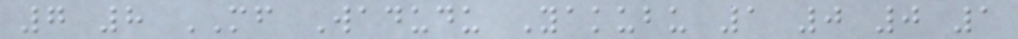7 8 MF Wadudu Yakubu 1 0 0 1
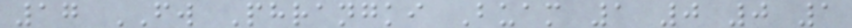17 FW Phrangki Buam 1 0 0 1
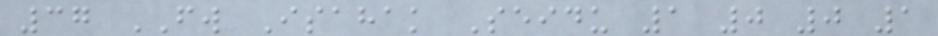37 FW Isahak Seidu 1 0 0 1
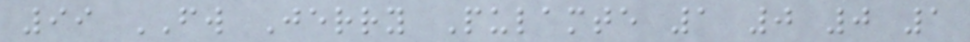99 FW Jerry Pulamte 1 0 0 1
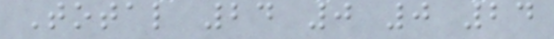Total 24 0 0 24
